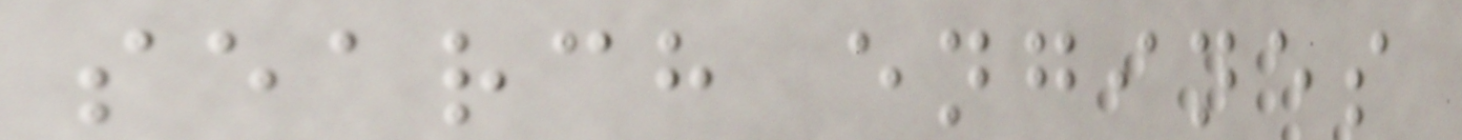search engines
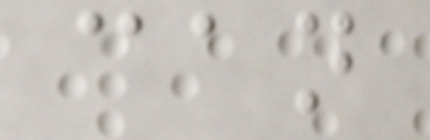can
